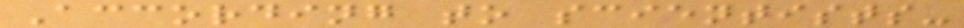According to scientists-
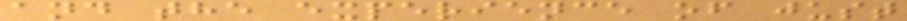and the experience of just
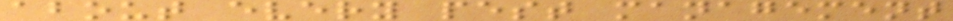about every pest management
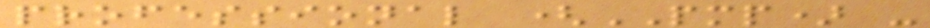professional (PMP) -
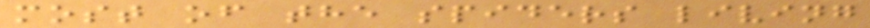most of the spiders living
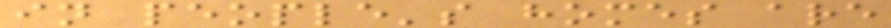in people's homes are
